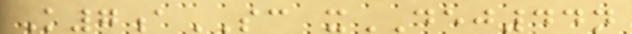K7aSC xDEJ44n
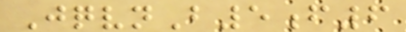JqvnB5f6
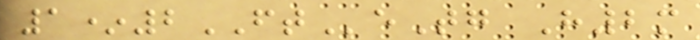1*2FTeTg H2m
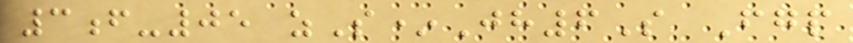3f-05 zS*Jh6S Fgp
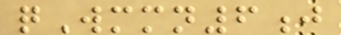qWmmn6j
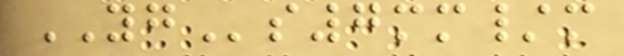YGs7mm/m
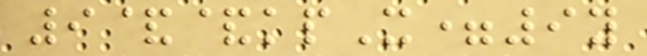9&&kpX=9y
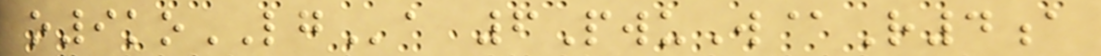o9koLGa 6PwuW@R4a
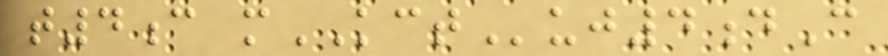t4c mKCTuj4dC
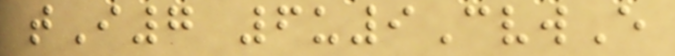tI7 6u9CvwE
